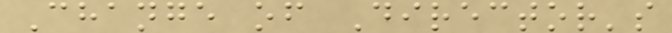Change of Director's
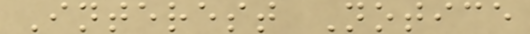Interest Notice
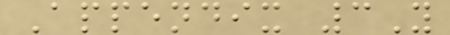Appendix 3Y
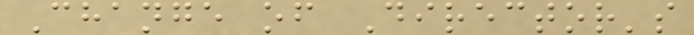Change of Director's
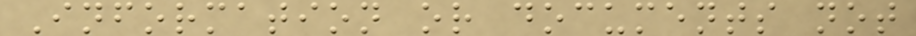Information or documents not
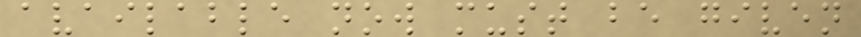available now must be given
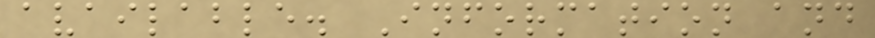available. Information and
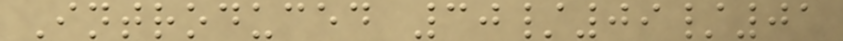Introduced 30/09/01
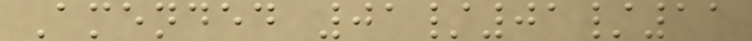Amended 01/01/11
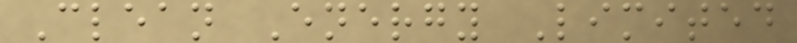Clean Energy Limited
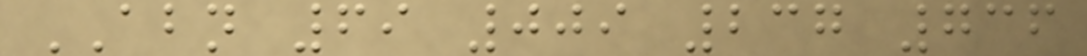ABN 69 009 237 736
